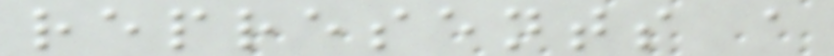represents a
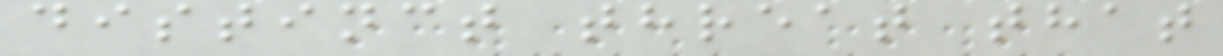distinct threat that
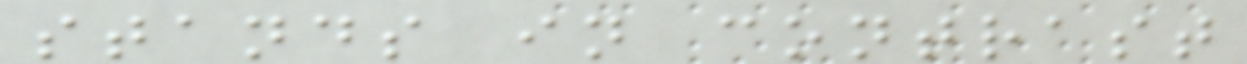stands in contrast
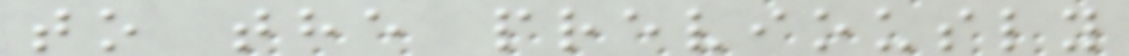to the previously
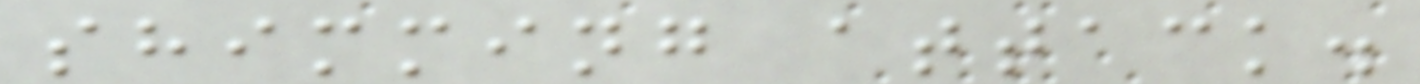shimming attack.
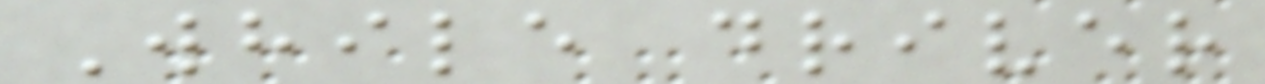While driver
